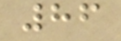86
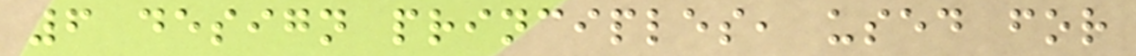6 design principles, used for
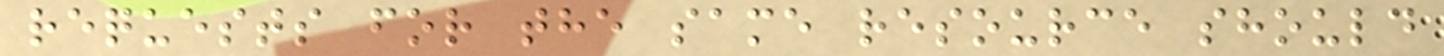requests for the same resource should
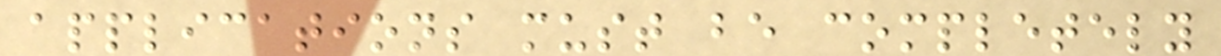applications must be completely
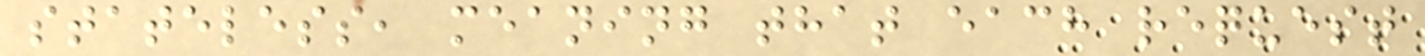stateless, meaning that each request
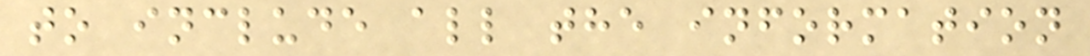to include all the information
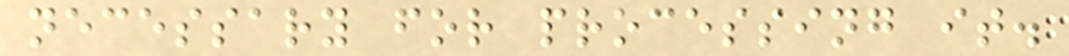necessary for processing it.
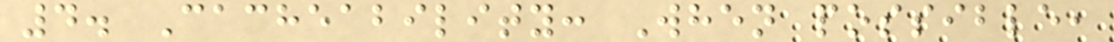4. Cacheability: When possible,
